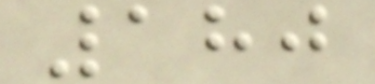180
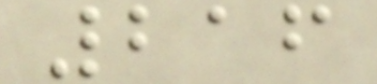216
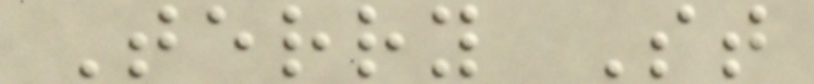Terry St
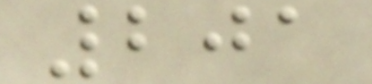201
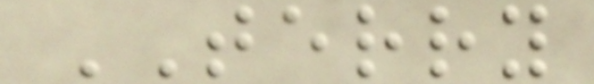TERRY
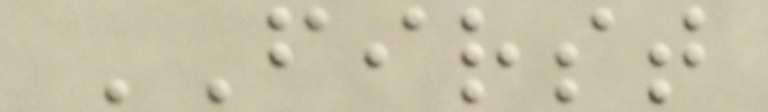FIRST
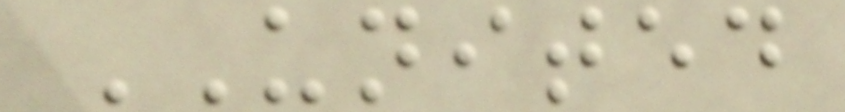UNITED
